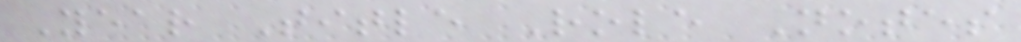Year Title Role Notes
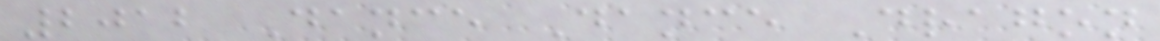2012 Dance Dance Dragon
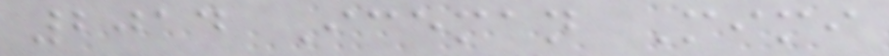2014 Iceman Mimi
